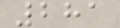281
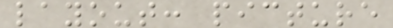layout: picture
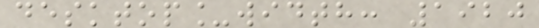desktop_width: 1920
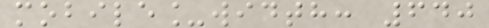mobile_width: 640
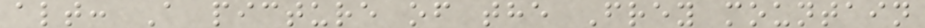alt: A picture of the Frey mountain
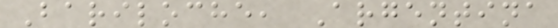Bariloche, Argentina
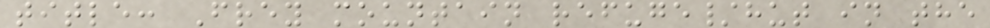title: Frey mountain refuge/hut in the
